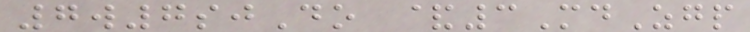7w7sjDo &3MdZgp
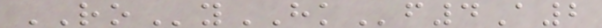ROyHKf4A2
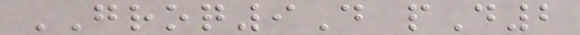GROQ9D pD2
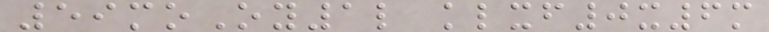59moOy1l klxf0x6m
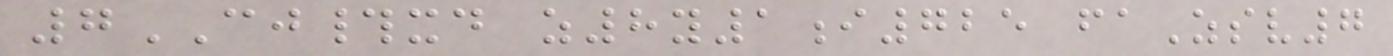7CJ#xd z8y1i725 faZsv7
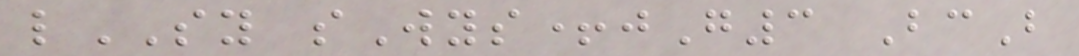lSY sWys+jG3 BcB
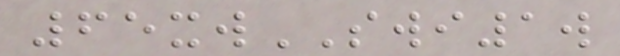65xwSWI1w
